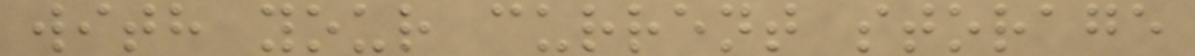with your current storage
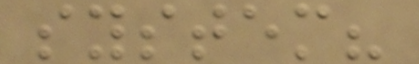system?
